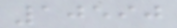10590
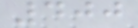400
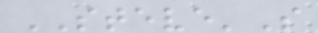STEVE'S
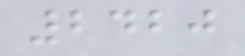2420
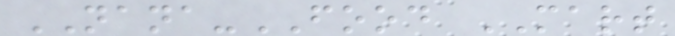NANA-FOOD MART
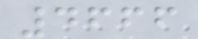4666
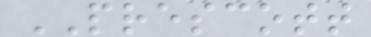PRESCOTT
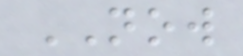NOW
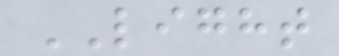LIGHT
